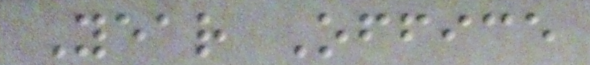Year Office
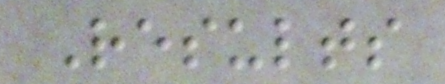Results
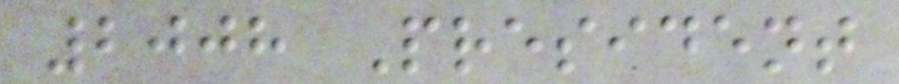2008 President
